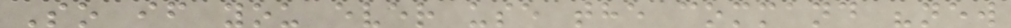So if you ever use the command "new
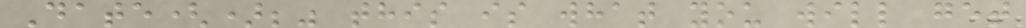Date();" this is what you will get
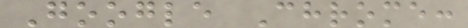Google Chrome:
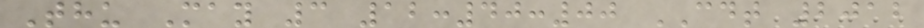Thu May 3 12:40:00 CDT 2012
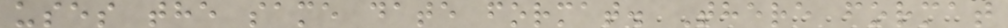uses the same date format. There format
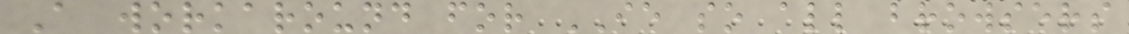A workaround for IE so all browsers
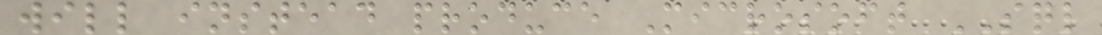will instead produce Microsoft SQL
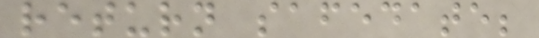return safedate;
